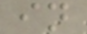in
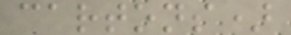cartons)
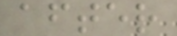after
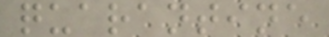quarantine
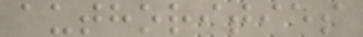authorities
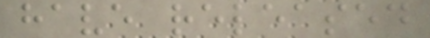have released
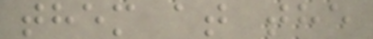them at the
